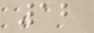12
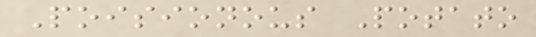Poisionous Potato
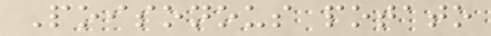Poisonous potato
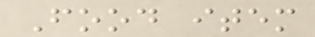Food item
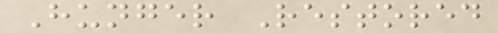Hunger Restored
